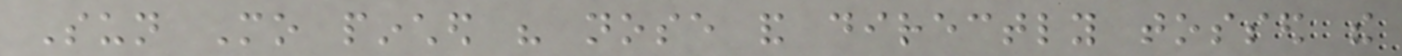Sun Mo pinched his nose and directly tossed the
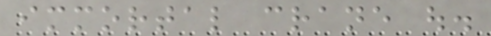immortal crane out.
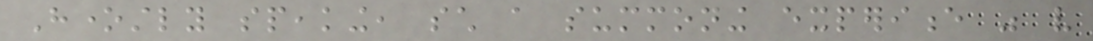Honestly speaking, such a summoning experience was very
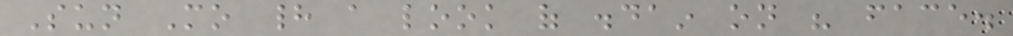Sun Mo had a look of disdain on his face.
